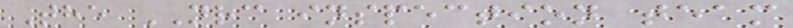The NRC inspection team
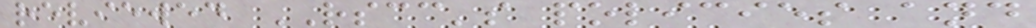reviewed RSCC's policies and
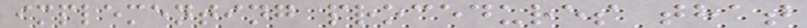implementing procedures that
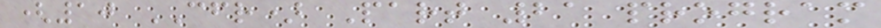(10 CFR) Part 21 program
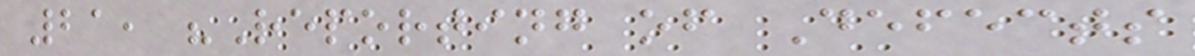21, "Reporting of Defects
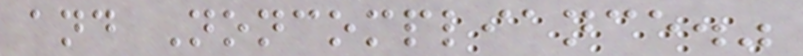and Noncompliance."
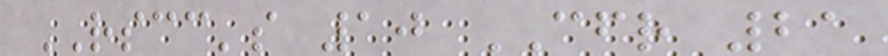RSCC's 10 CFR 21
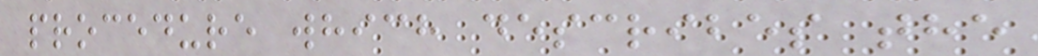procedure which describes the
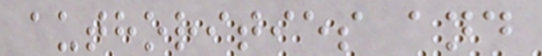authorities and
